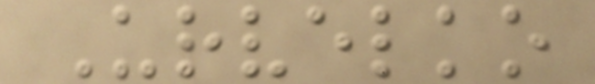Urvelko
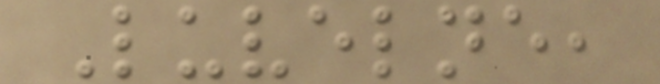Luvelne,
